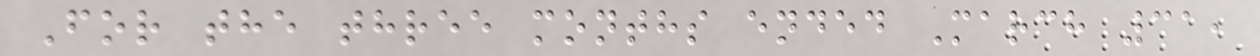For the three months ended March 31,
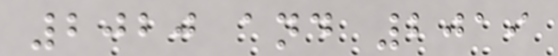2020 and 2019
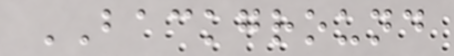BACKGROUND
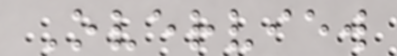Overview
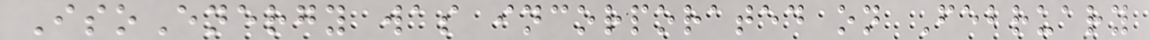IsoEnergy was incorporated on February
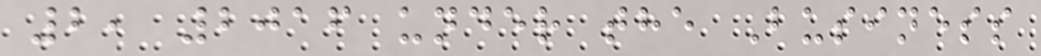2, 2016 under the Business
